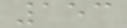153
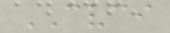CVCI
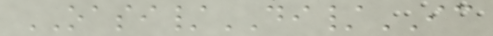OASI/DI/IC
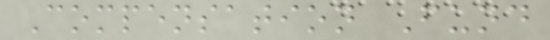Compensation Fund
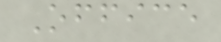Office
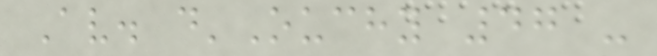Av. d'Ouchy 47 -
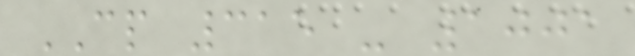CP 315 - 1001
